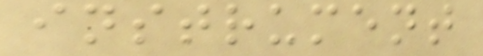instrument
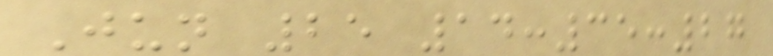Jun 25 14:35:27
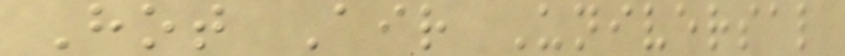Hot Air Universal
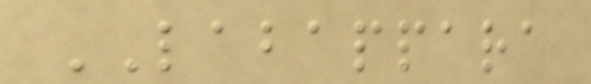LABAPPARA
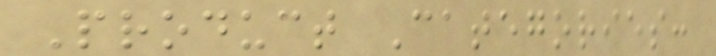Product Categories:
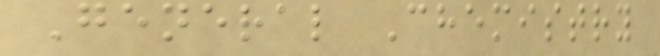General Chemistry
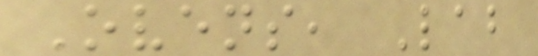Ovens, Lab
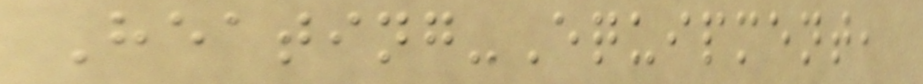Heating-Equipment,
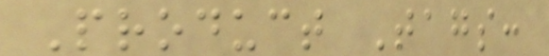Product Tags:
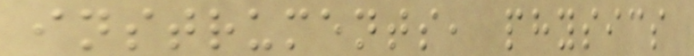instruments, physics
